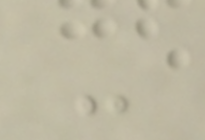-
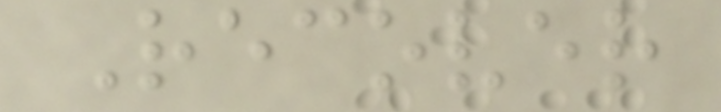Recover
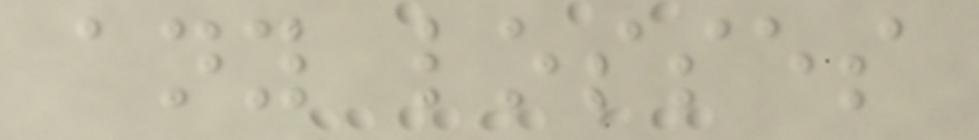any losses
